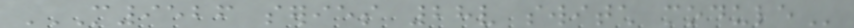M9526 SERIES 28V SWITCH MODULE
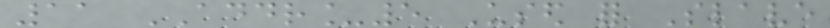11 ADDR_5 Used for Slave
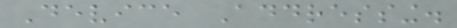Device Addressing.
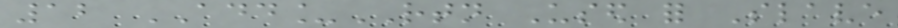12 ADD_RTN Used for Slave
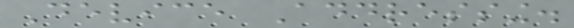Device Addressing.
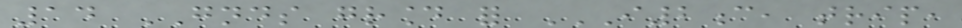14 GNDS ground for I2C, TRIP,
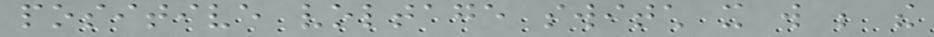positive voltage switch it will be the
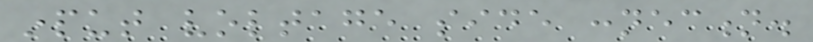input voltage side connection.
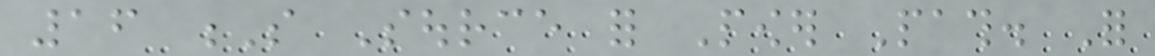16 S Source for Power Path. For
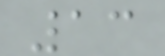13
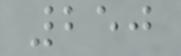250
